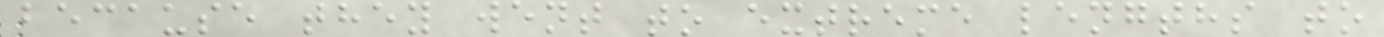because they went to extreme lengths to
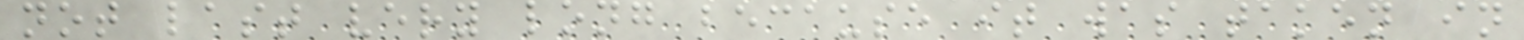not last very long because it was taken in
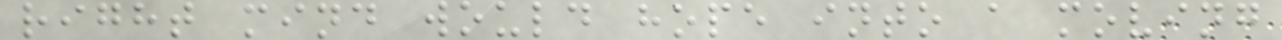right mind would hope into a moving
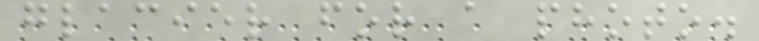glacier for a photo.
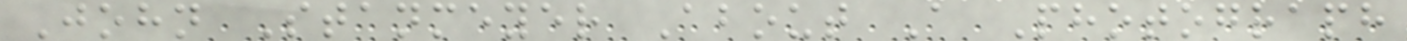John Stanmeyer About A Photograph
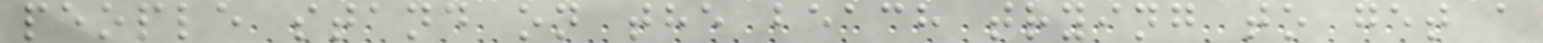people stand on the beach trying to get a
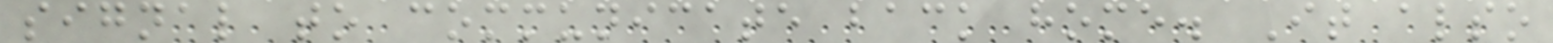signal to communicate back home. It also
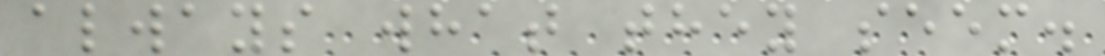always what they seem.
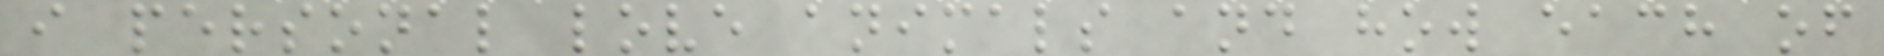i personal love animals and how each of
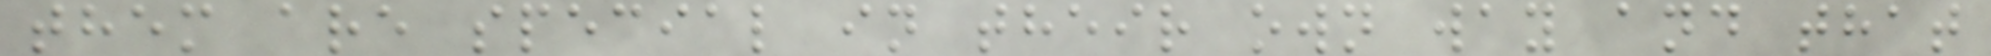them are special in their own way and that
